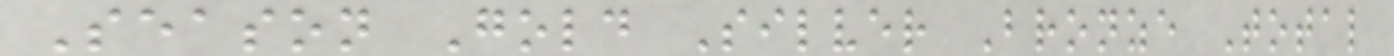Season Gold Silver Bronze Total
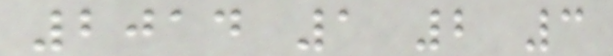2014 1 2 3
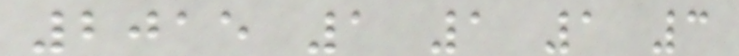2015 1 1 1 3
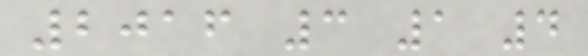2016 3 1 4
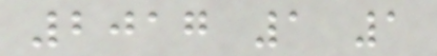2017 1 1
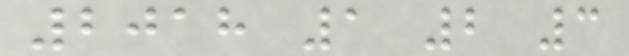2018 1 2 3
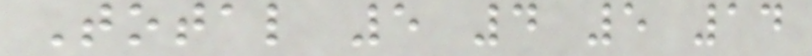Total 5 4 5 14
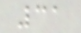31
